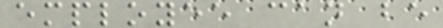employee can be
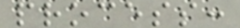process:
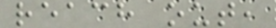reach out,
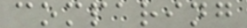comparing
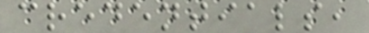credentials,
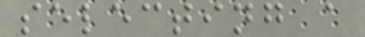selecting a
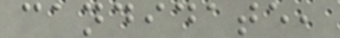candidate,
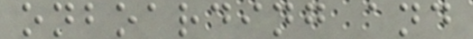onboarding and
